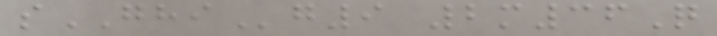sGHIg9 2m36Q
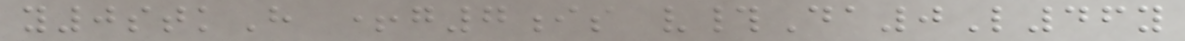y0stkH +g7is v#Da0L46y
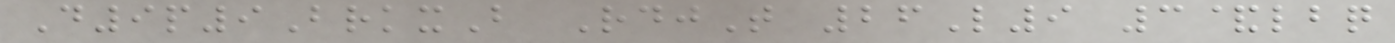D9p9BrkxB RdjT 26L9 3&lbq
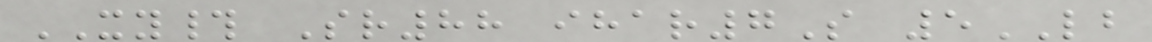XY# Sr88 ihar7S 5LB
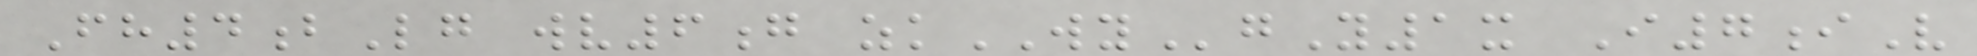Fh4bLg wv6g zkWYgY1x I7iV
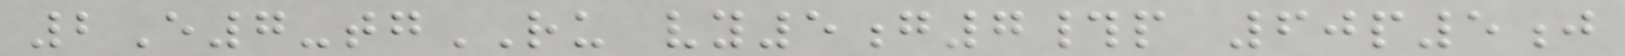2E7-tgRU vy5g7#p 60p5j
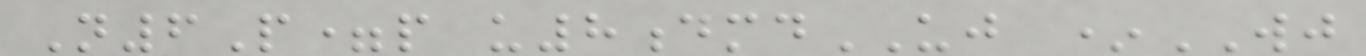N6P=p u8dmdUJ *WJ
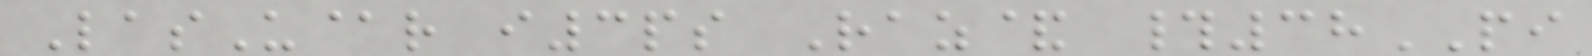LasU@r i3ps Raz& #38PI
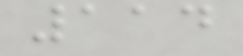114
